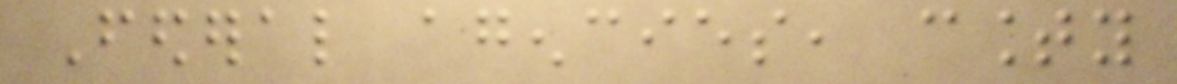Federal agencies, county
